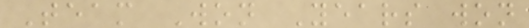Team Won Years won
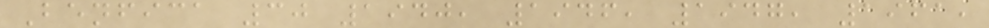Benfica 30 1940, 1946, 1947, 1961,
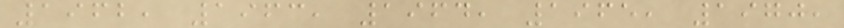1962, 1963, 1964, 1965, 1970,
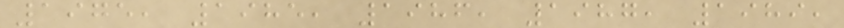1975, 1985, 1986, 1987, 1989,
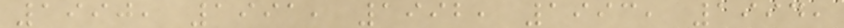1990, 1991, 1992, 1993, 1994,
